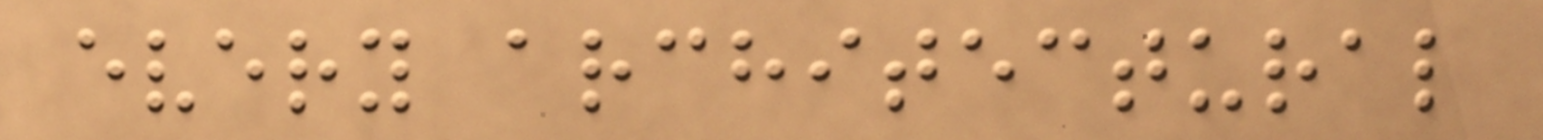every architectural
